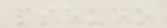pseudo
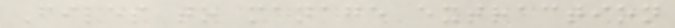Files to manage extraction
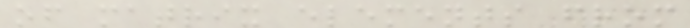of matrix elements from
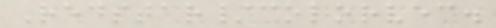Redstar/colorvec.
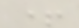+
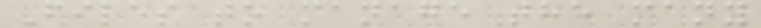Files to manage the many
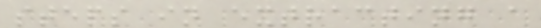steps in extracting a
